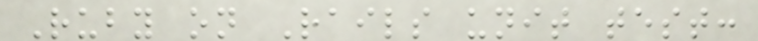Ruby on Rails unit test:
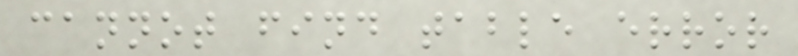cannot find table error
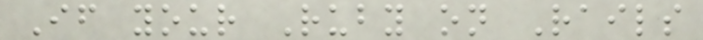If your Ruby on Rails
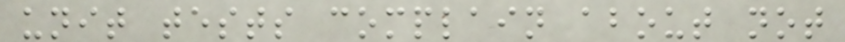unit tests complain about not
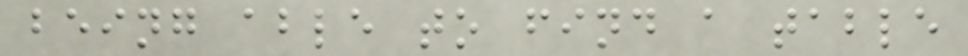being able to find a table
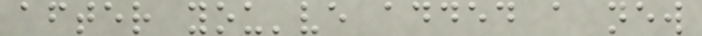after you've added a new
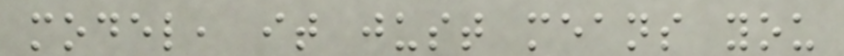model, it just means you
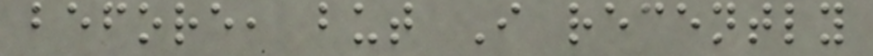before, but I recently
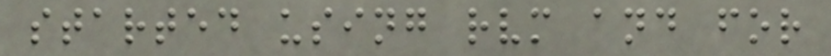started using rvm and for
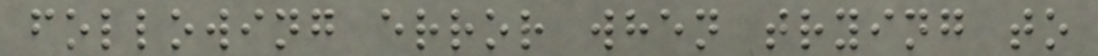following error when trying to
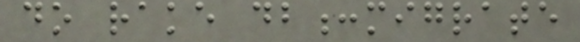do rake db:migrate
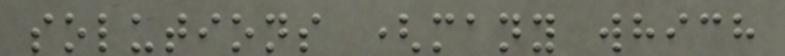solutions (many which
